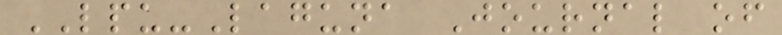LPU-Laguna Journal of
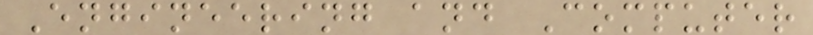Engineering and Computer
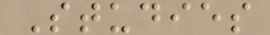Studies
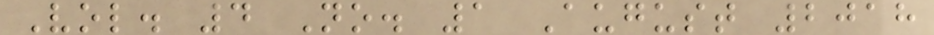Vol. 4 No. 1 August 2018
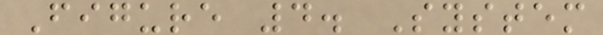Figure 4. System
